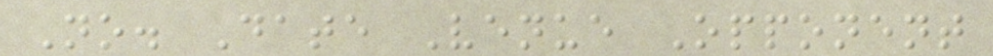No. Date Venue Opponent
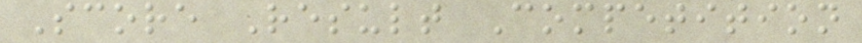Score Result Competition
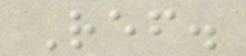Ref.
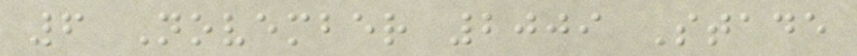6 November 2009 Stade
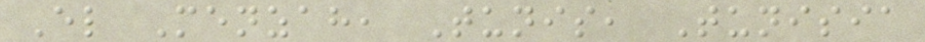El Menzah, Tunis, Tunisia
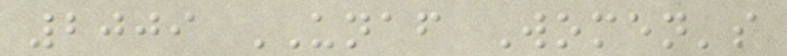2009 UNAF Women's
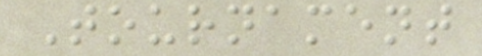Tournament
